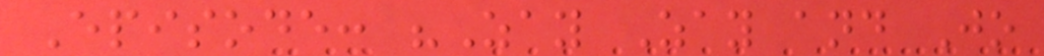Episode: "Zay Zay and Jo
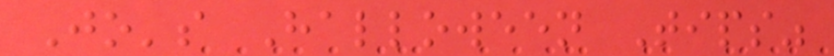Jo's Halloween Tips"
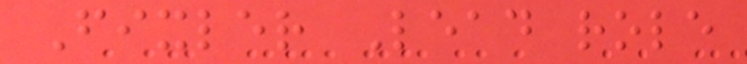Fixler Lead role
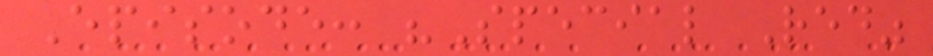Episode: "Special Red"
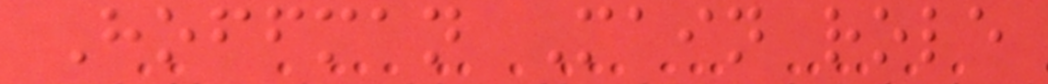Hoffman Main role
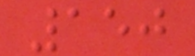150
